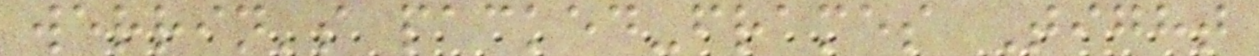werrin's packed-frames Tight
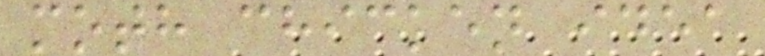moth chicken idea
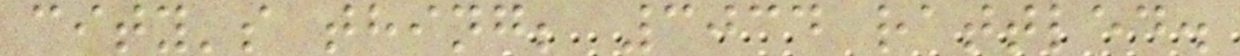city's thing; 3034 rattled.
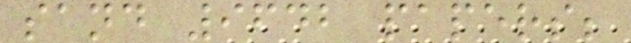sand 9642 papers;
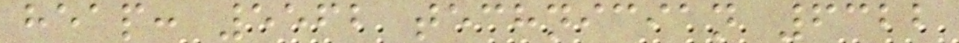heap: 5562 technician 6322
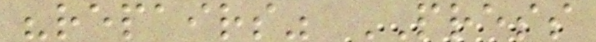"repairs" PRESS
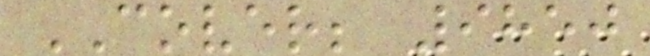COVER; 9850
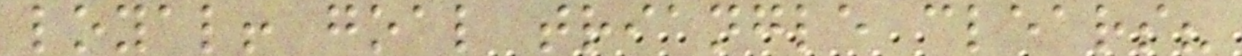loyal! goal triangle clears?
